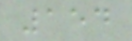154
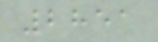2851
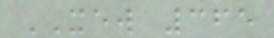XEW 365
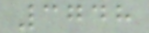3748
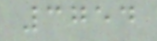3754
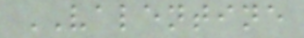VALENTINE
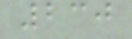230
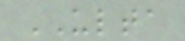ULTA
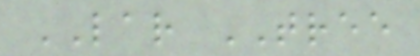LAR TREE
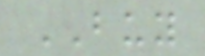BUY
